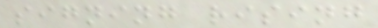signing rising
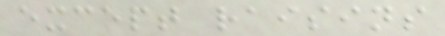except raisins
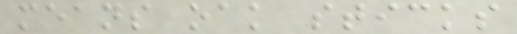means oak sticks
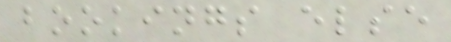bookings else
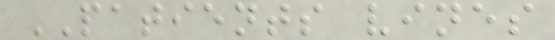PATIENTS vines
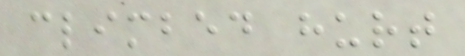climbed hurt
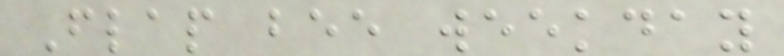Flap bee weekday
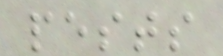pests
